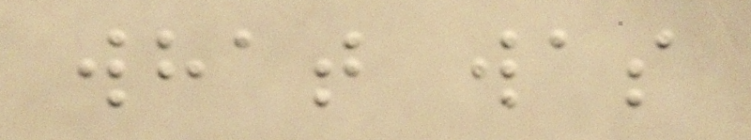what was
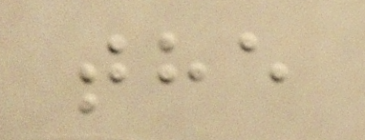the
